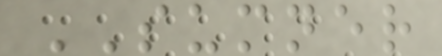SUMNER
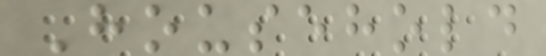Household
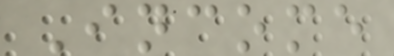Income
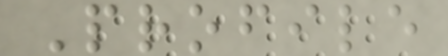Profile
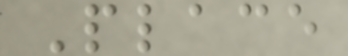Place
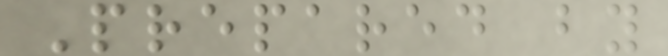Prepared by
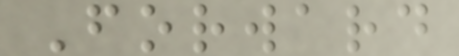Forward
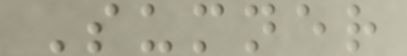Sumner
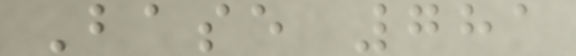Base 781
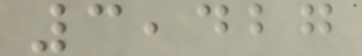3,427
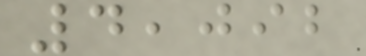4,092
